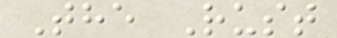The Rust
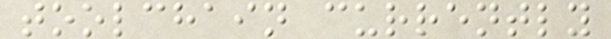toolchain currently
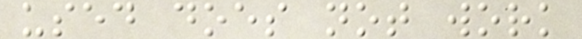used does not work
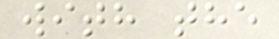with the
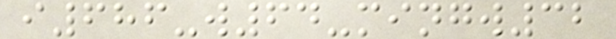i686-w64-mingw32
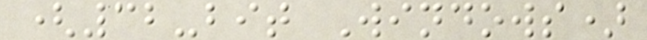(32-bit Windows)
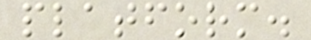platform.
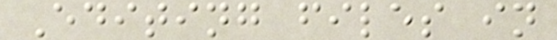Editing files in
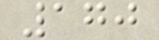170
